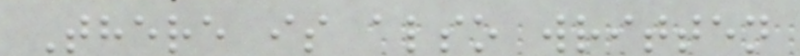There is also written
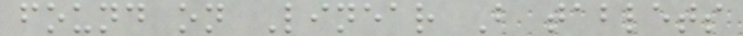found on Linear B tablets
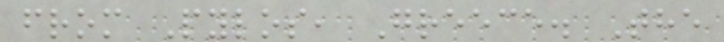from Pylos, Greece. The
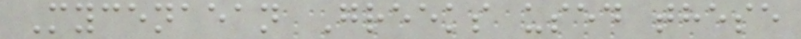Mycenaean Greeks used these
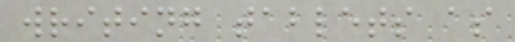writing tablets as
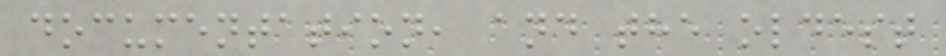documentation, and the oldest
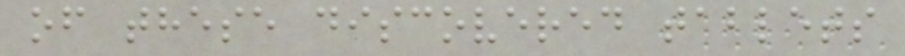of these discovered tablets
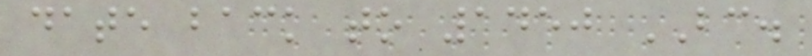date back to 1450 BC.
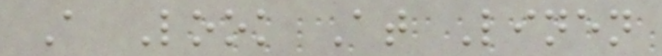A Look At Linen
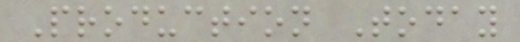Production Today
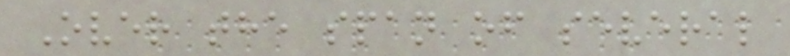Over the span of several
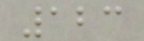123
